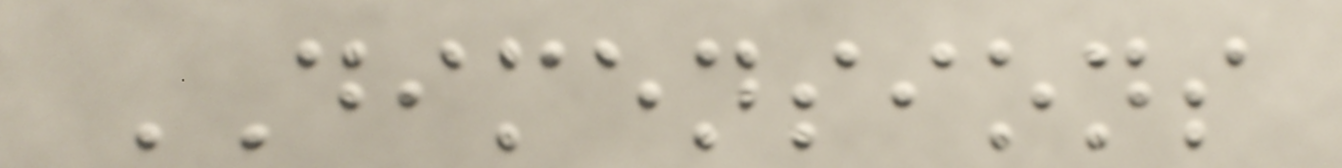DIMENSIONS
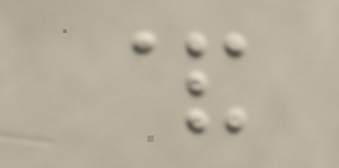&
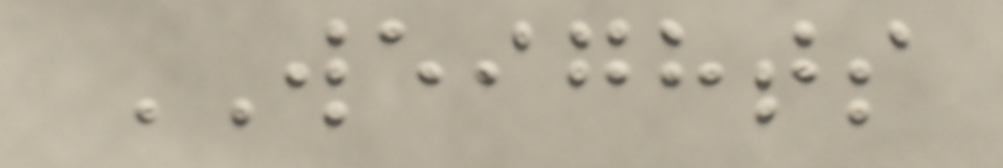WEIGHTS
